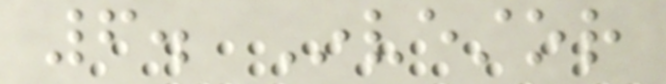6. Investor
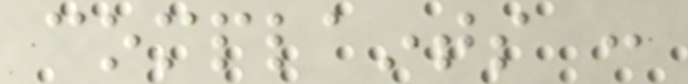complaints :
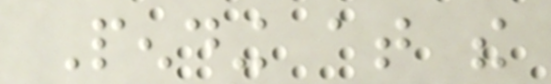Pending at the
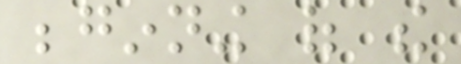beginning of the
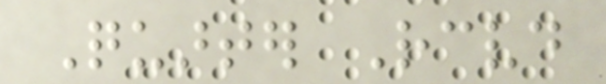Quarter Received
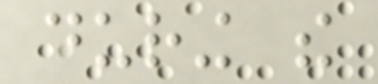during the
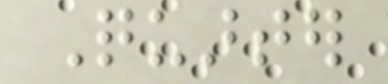Quarter
